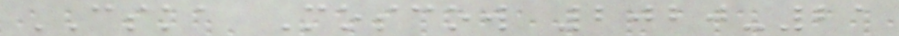CSKA Moscow 2020-21
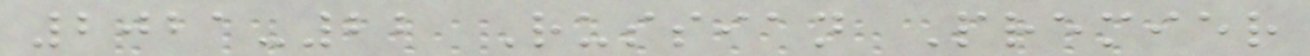2021-22 Russian Premier
